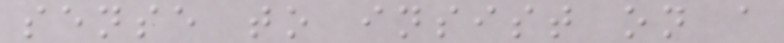sense to insist on a
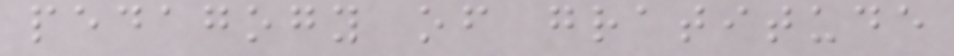pedagogy of gratitude
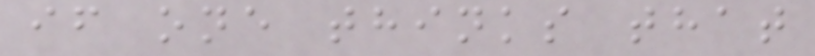if one thinks that
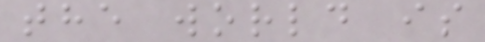the world is
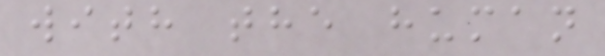with the human
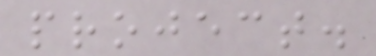project.
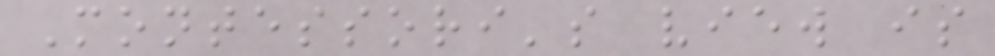Montessori's view is
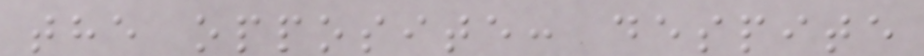the opposite: despite
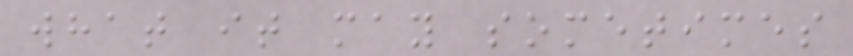what it may sometimes
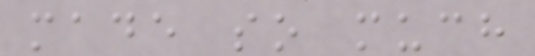made so much
